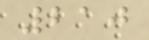210
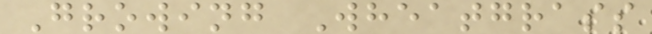Growing Wheatgrass
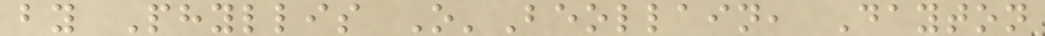by Phyllis O'Beollain, Dayton
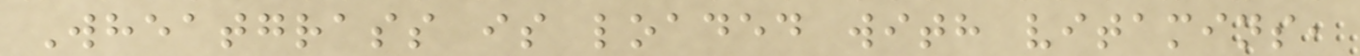Wheatgrass is loaded with vitamins,
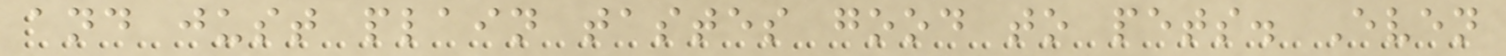and just plain tastes good to pets. Even
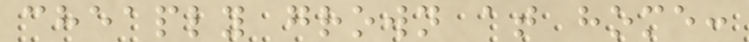cheaply grown at home:
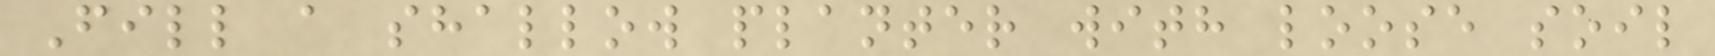Fill a shallow planter with loose soil
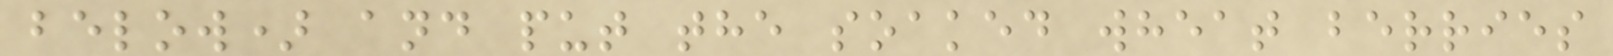below) and put the soaked wheat berries
